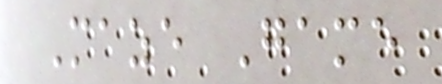Maze Game
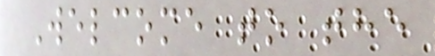Welcome to the
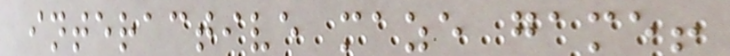interactive maze game!
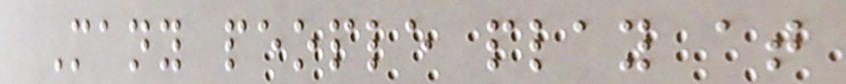Many people play at
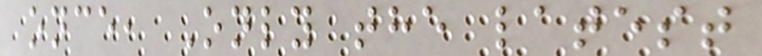once, Only the latest
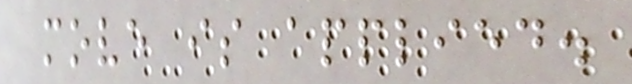move is applied.
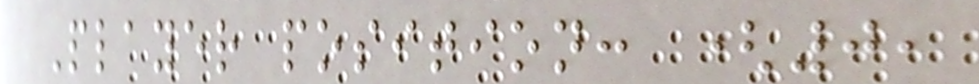Player position: (0,
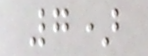7)
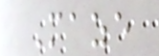Maze
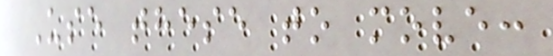Use these to move:
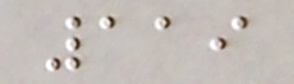119
